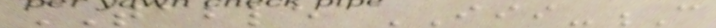TABLE III-C
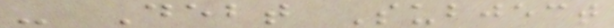- Debt Subject
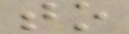to
